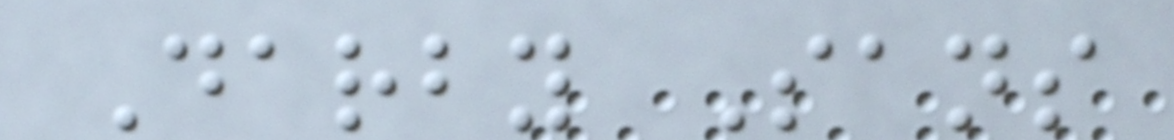Darby Sans
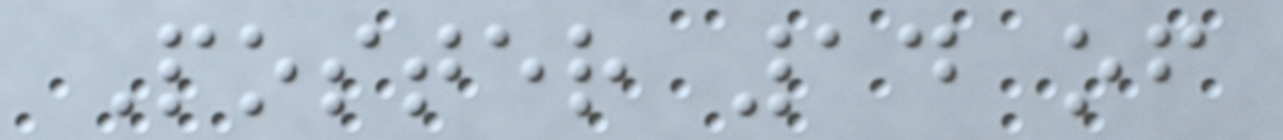Poster 14 of
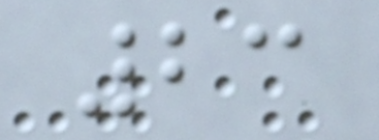23
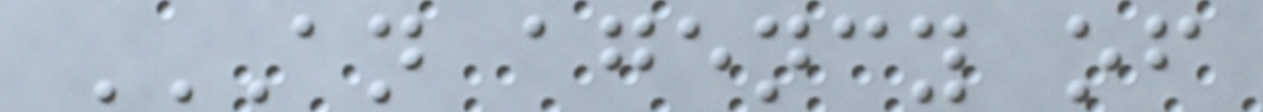AN AGENCY OF
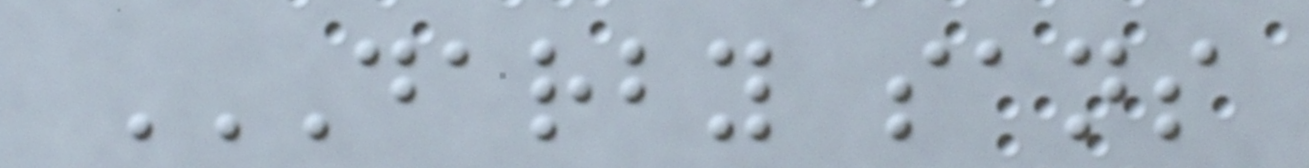DARBY SANS
